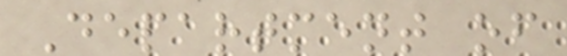Department of
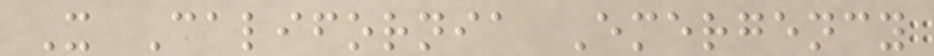X California Emergency
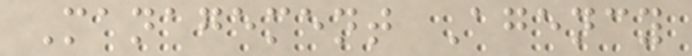Management Agency
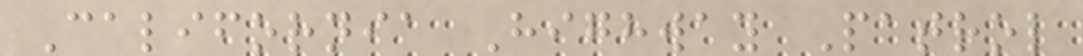California Highway Patrol
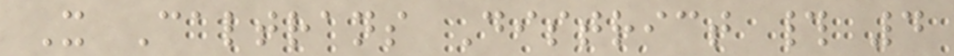X Caltrans District # 4
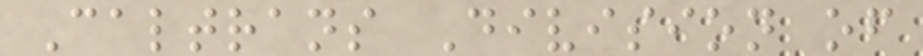Caltrans Division of
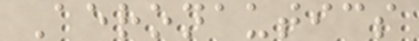Aeronautics
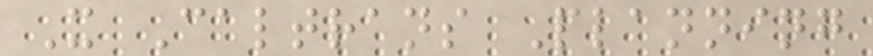X Caltrans Planning
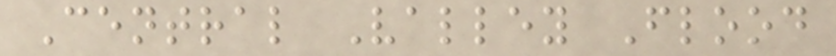Central Valley Flood
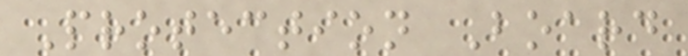Protection Board
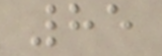85
